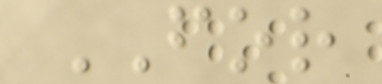FOR
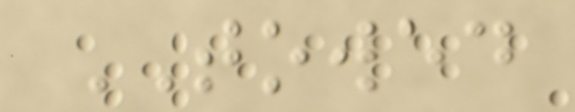TOWED
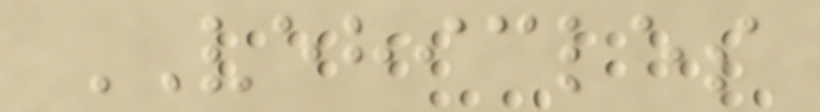VEHICLES
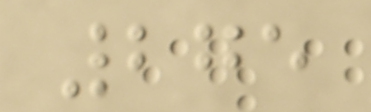275
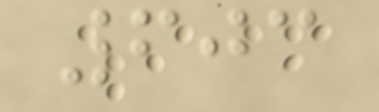603
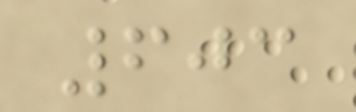603
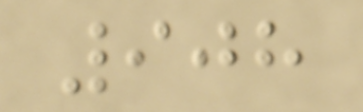908
